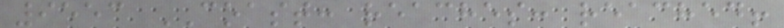9553 COAST: reaches: reached!
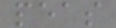peas
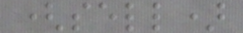(sell)
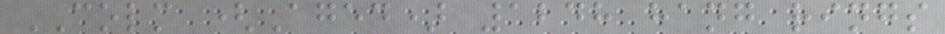COLM (Aged) 1248 hang rings
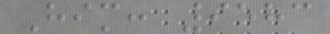Him: 9583
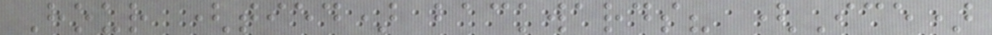Hour (tied) backwards? (Ice)
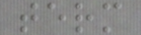term
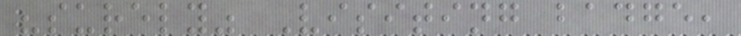"surely" Visiting badge,
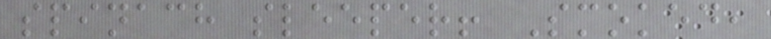spinach sleeper! Smoked,
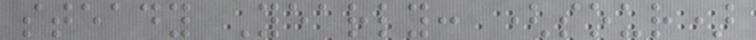steady Yearly: (sour)
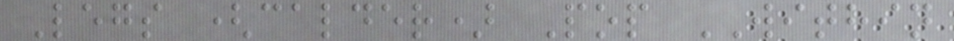Legs (calder) Pop WITHIN
